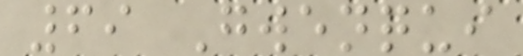69 Gwenqui
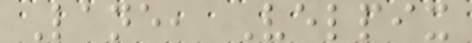Lane, Velpix
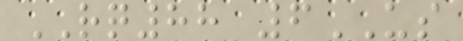RQ88 6US
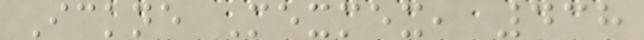Ickne Mexmex, 438
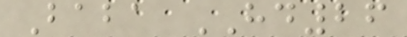Baba HD26
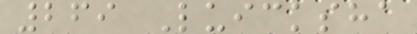269 Luicksha
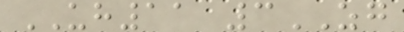UH11 3ZG
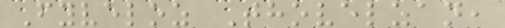Fyveloz Thovelzan,
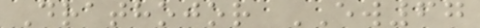Drathojor EW67
